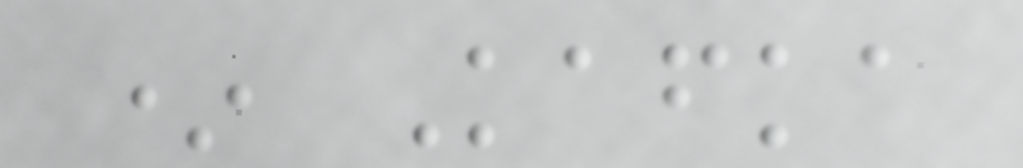* Kafka
